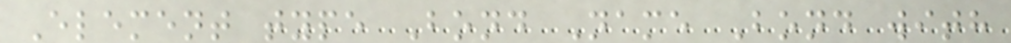Element type Bond Name Bond with
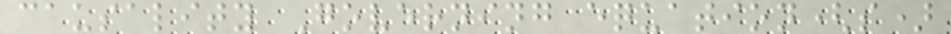causality Governing equation(s)
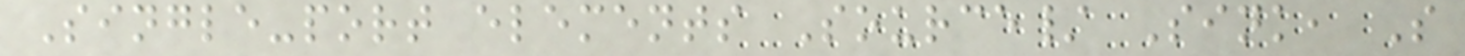Single-port elements Source/ Sink, S
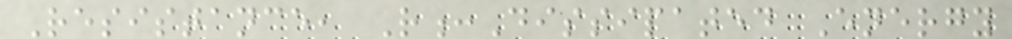Resistance, R:Dissipated Energy
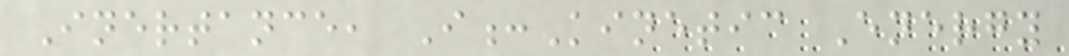Inertance, I:Kinetic Energy
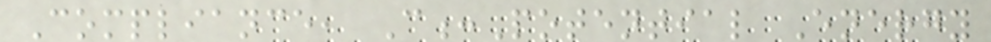Compliance, C:Potential Energy
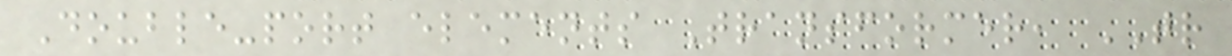Double-port elements Transformer, TR
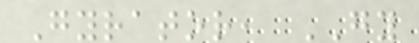Gyrator, GY
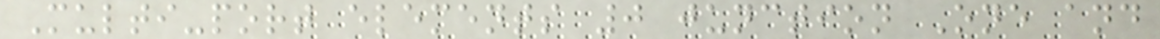Multi-port elements 0 junction One and
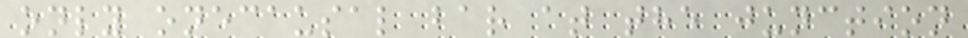only onecausal bar at the junction
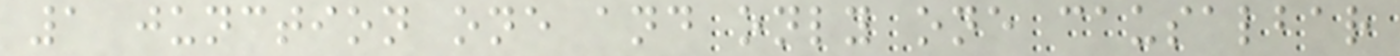1 junction one and only one causalbar
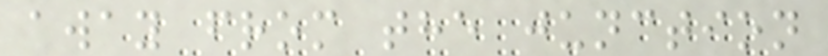away from the junction
